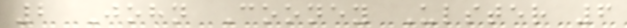2 John Cooney Ulster 6
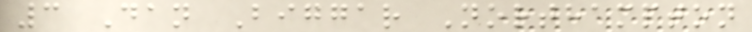3 Dan Biggar Northampton
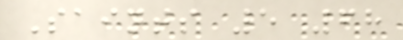Saints 5 68
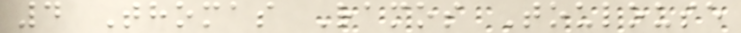4 Thomas Ramos Toulouse
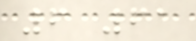6 61
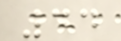44
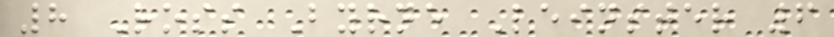8 Ross Byrne Leinster 6
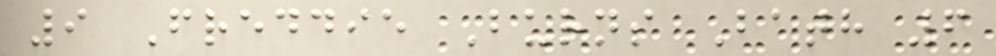9 Freddie Burns Bath 6
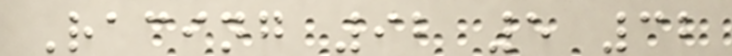Racing 92 5 32
